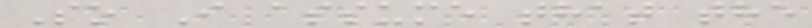So I assume that the
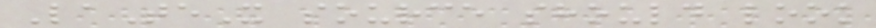LaTeX source should look
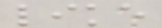like
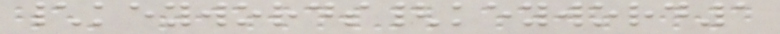\keywords{keyword1
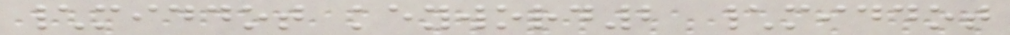\middot keyword2 \middot
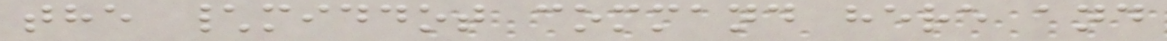the \middot command here and
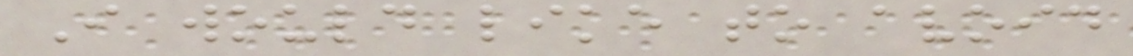I would like to avoid
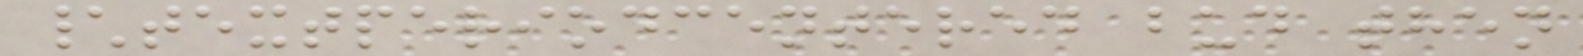\textperiodcentered bud then
